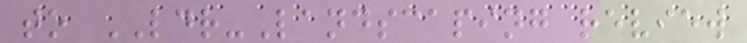to LDR-Landscaping review
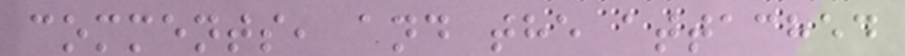comments, and the attached
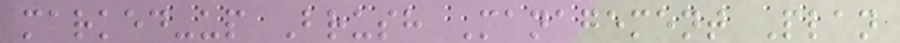marked-up Brush Management Plan
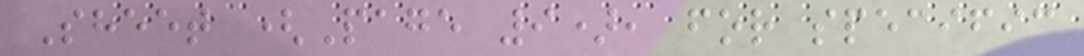Sheet (Page 9), for specific
